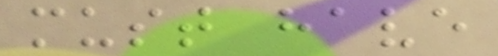must have
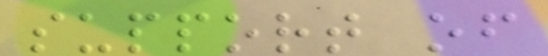support of
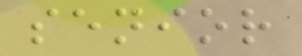senior
